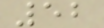52
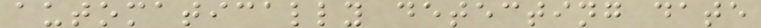automatically detecting date
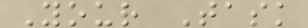Your Task
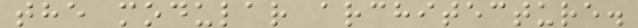the modular architecture.
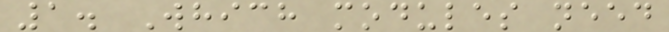1. Which modules need
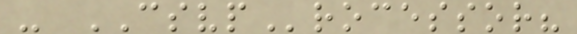- CSVProcessor?
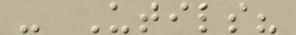- Utils?
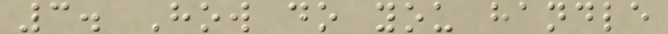3. How do you handle
